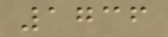1736
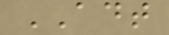ADT
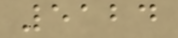5124
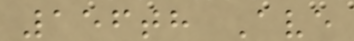156th Ave
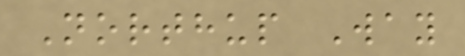Northup Way
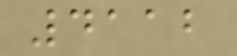4112
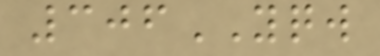306YQW
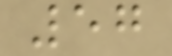57
